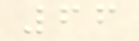66
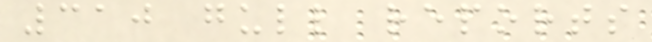310 gull reports
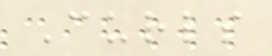Curls
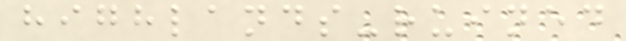highlands-ruined
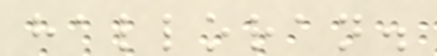halloran.
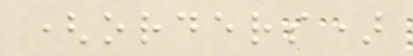(orders)
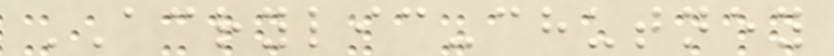ACRYLIC-chutney
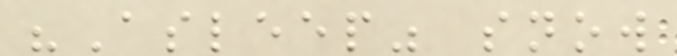"Asleep" snow
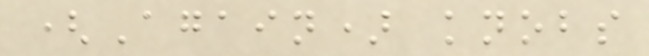(Again) knobs
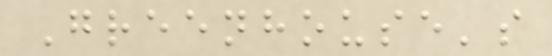Greenhouse's
